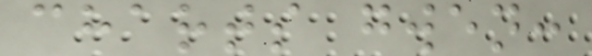charts gwen:
